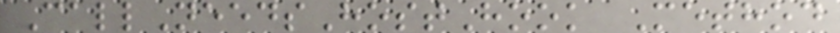CallNeedsHostHook Method
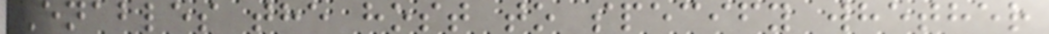Enables the host to specify whether
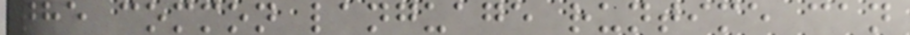the common language runtime can
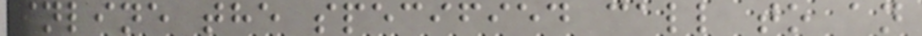inline the specified call to an
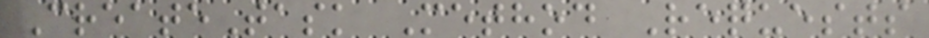CreateTask Method Requests
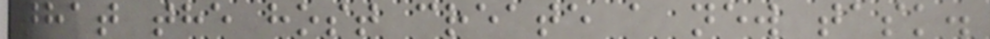that the host create a new task.
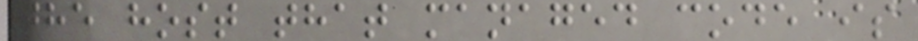the host that managed code is
